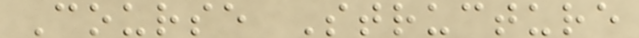Course Structure
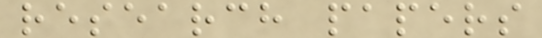research papers
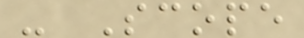- Scope
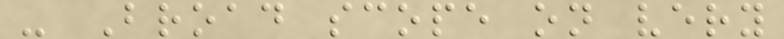- Broad scope on very
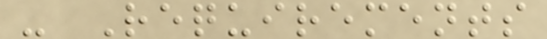- Requirements
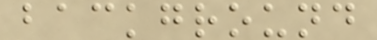background
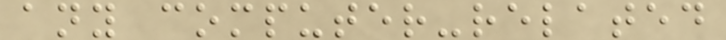any computer-related
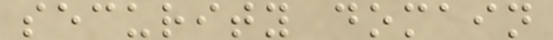security domain
